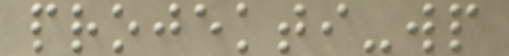projekti-wp
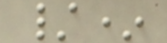/*
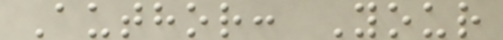Author: Your
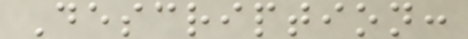Description:
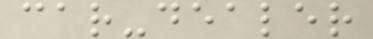car-dealer
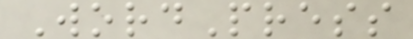WordPress
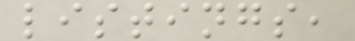listings,
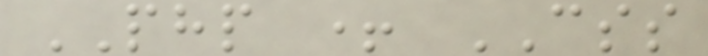PHP + CSS
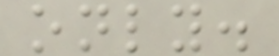only.
